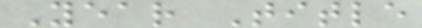Year Title
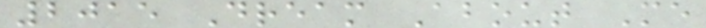2015 Dream About Me
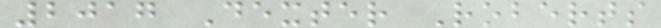2017 Dexter Roberts
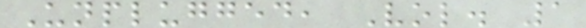Unplugged, Vol. 1
